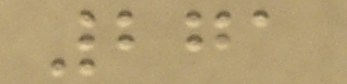271
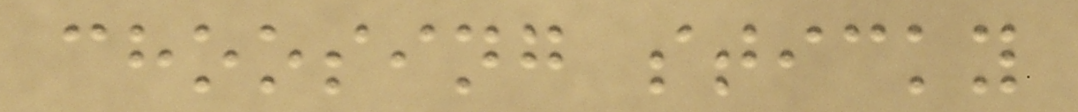choosing sticky
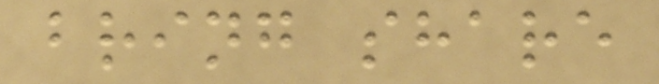bring share
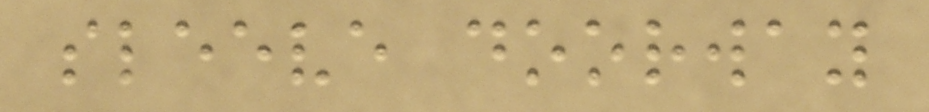sleeve doorway
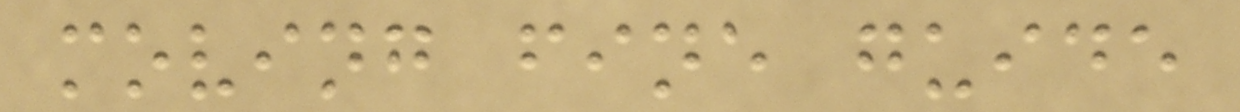moving fine guide
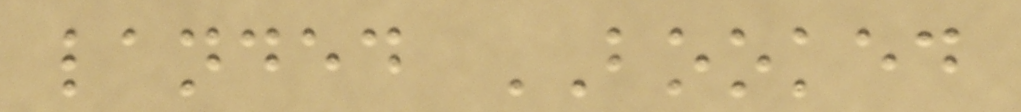landed BOOKED
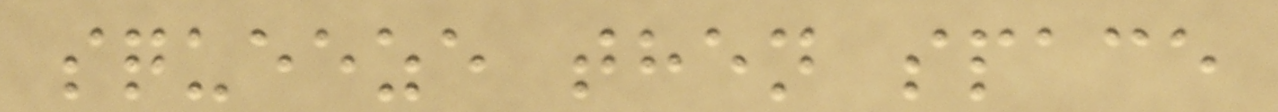squeeze then space
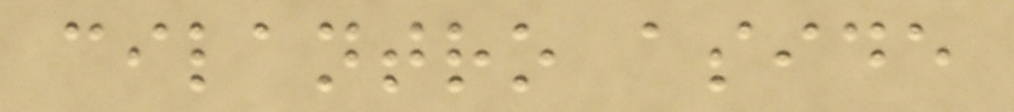cilantro aside
